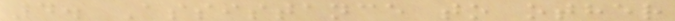4. Assistance to other
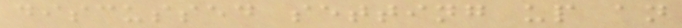discussed setting up an
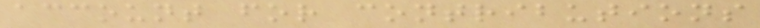account for contributions
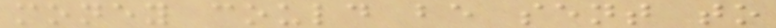money could be sent to
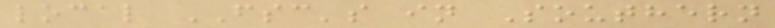local FSC's in Southern
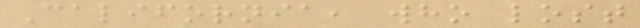California, who lost
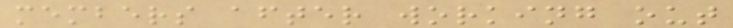members after working out
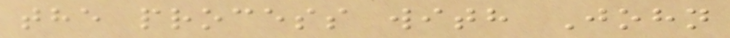the process with John
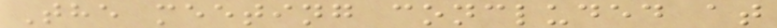The meeting concluded at
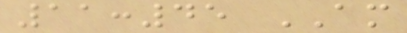11:45 AM
